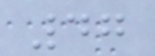47
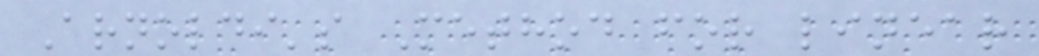Arnoldi's Method for linear
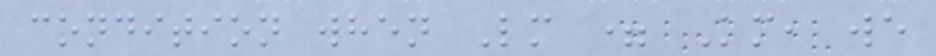condition when Lm = Km, we
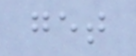get
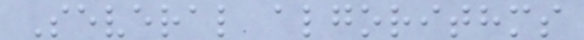Several algorithms
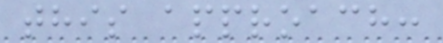this approach:
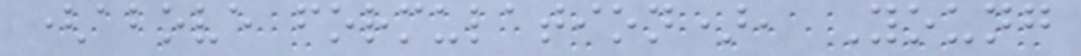(above formulation), Young
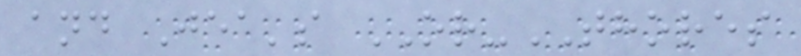and Jea's OR-THORES
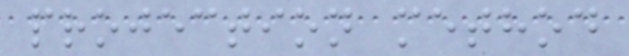projection method
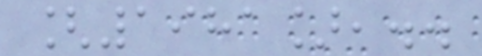[1981],..
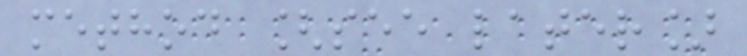method [see later]
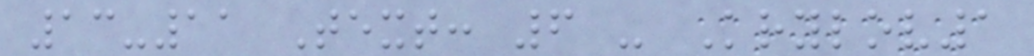13-11 Text: 6 - Krylov1
